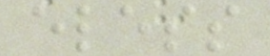eless
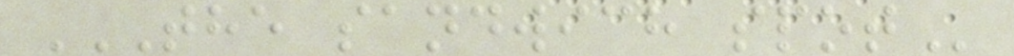THE SANDWICH SPOT
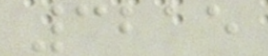3215
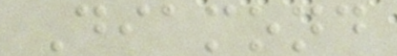Diamond
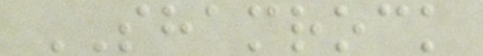SHAMROCK
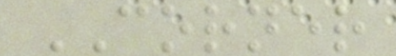CORNER
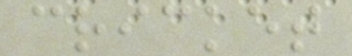cricket
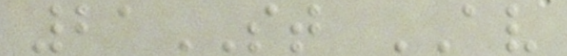21ST AV
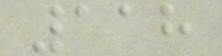118
